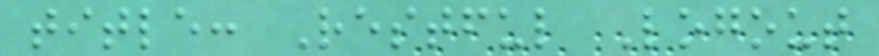title: Restful Logout
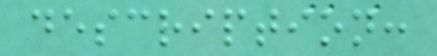description:
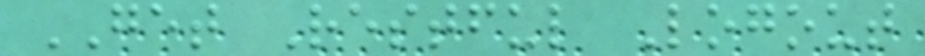GET Restful Logout
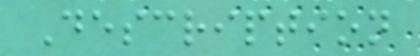Description
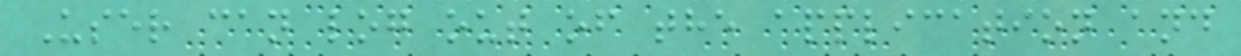User can log out of the application and
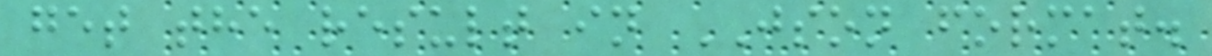get the result in JSON format.
